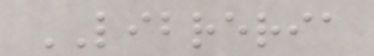LIBRERIA
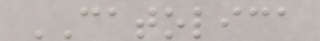CATOLICA
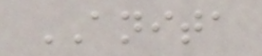ANITA
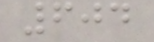604
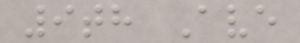9th Ave
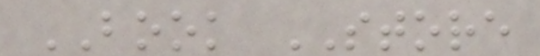BOOK STORE
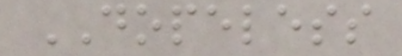DOPELESS
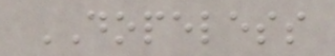DOPELESS
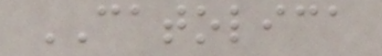CATOLICA
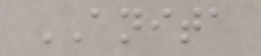ANITA
